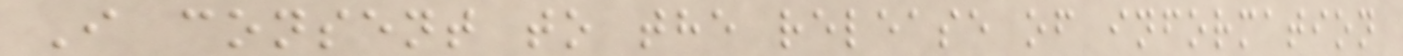I consent to the release of information
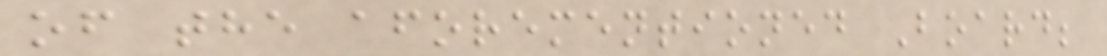of the aforementioned Board;
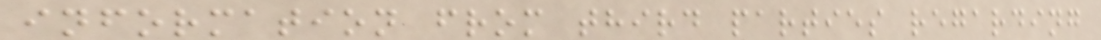information from third parties regarding
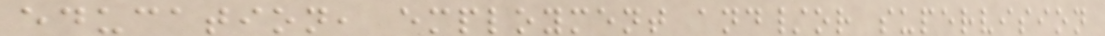education, employment and/or supervision
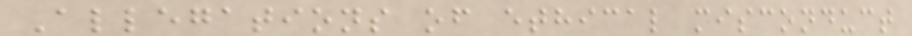Allegations of ethical misconduct
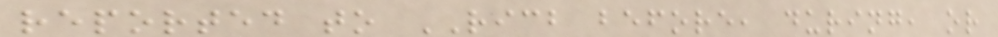reported to RICB before, during, or
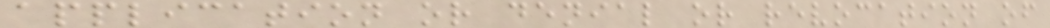application or denial or revocation of
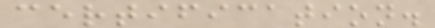certification.
